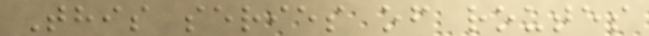This series of routes
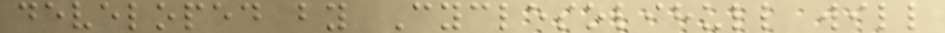developed by Cyclesolihull will
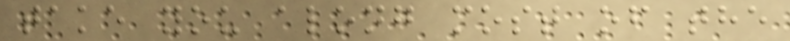take you along most of the
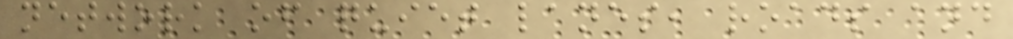network of quiet lanes, roads and
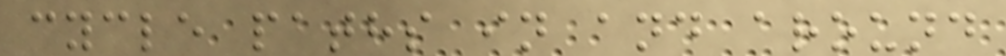cycle paths in and around
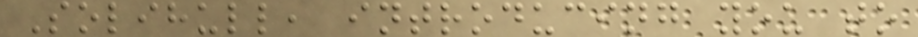Solihull, introducing you to
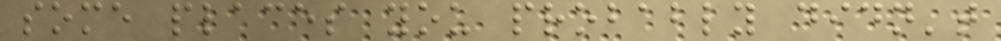some places you probably didn't
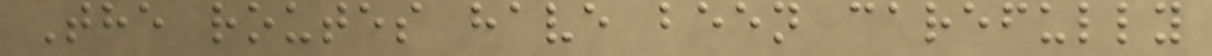The routes have been carefully
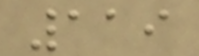119
